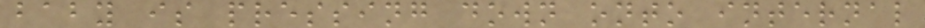baby is pressing down onto internal
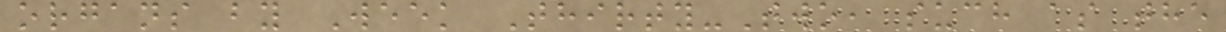organs by Week Thirty-Two, such as the
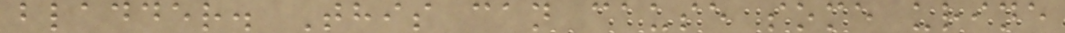bladder. This can cause some urine
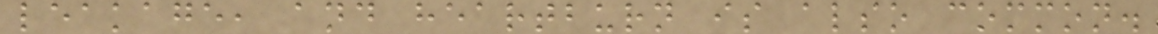leakage, and heartburn is also common.
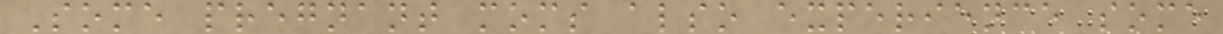Some pregnant moms also experience some
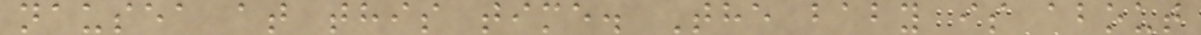nausea at this time. The baby is about
